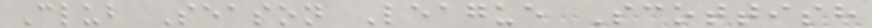Club Season League Scottish
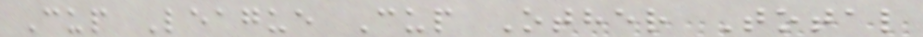Cup League Cup Other Total
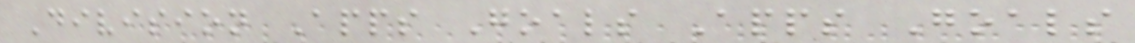Division Apps Goals Apps Goals
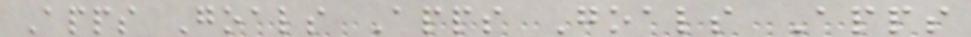Apps Goals Apps Goals Apps
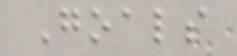Goals
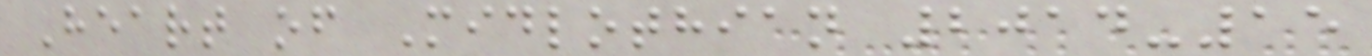Heart of Midlothian 2014-15
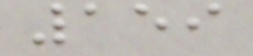159
